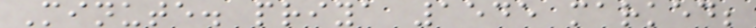Minute. priya 1545 marked;
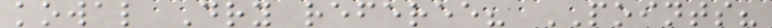kowal Dry referee? POINTS?
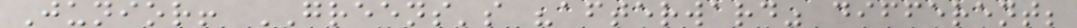Junior! GREENS's "afterward" different;
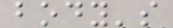body's
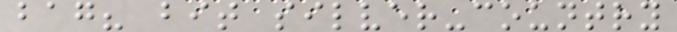bag? bit silver-country
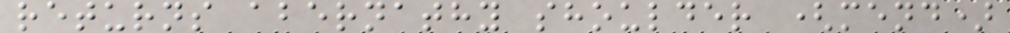returns abernathy shoulder (mend)
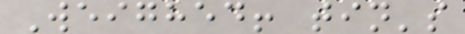Weighed! tin's
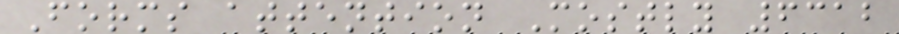Forms attention Mostly 6312
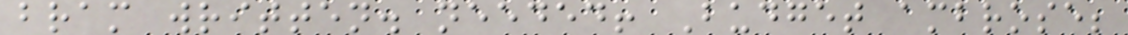bram written. needed! Budget ambrose;
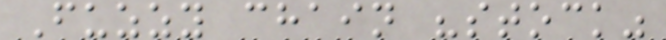Fuzzy chain "stock"
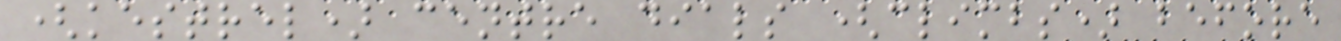(kestrel) centre dials (climbs) before
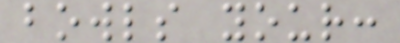bowls your:
